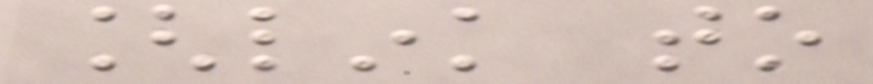[link to
